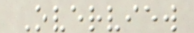Overview
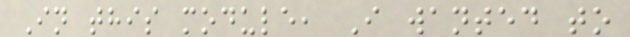In this module, I wanted to
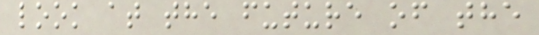look at the future of the
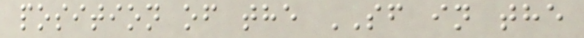position of the SF in the
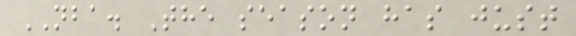NBA. The season has just
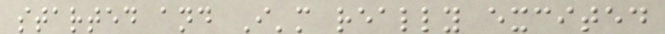started and I'm really excited
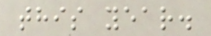this year.
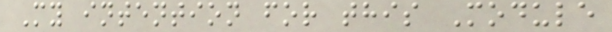My intention for this Module
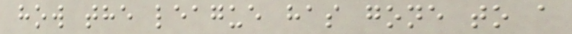how the league has gone to a
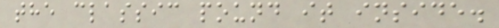the classic pound it inside.
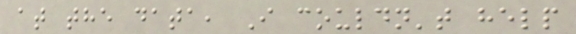at the data, I couldn't help
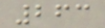263
